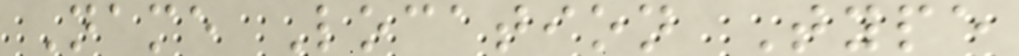Name Location Type
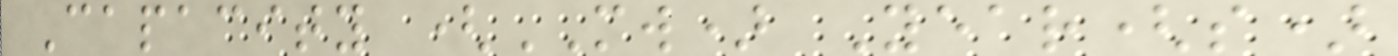Capacity (MW) Year(s)
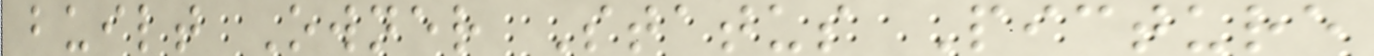built Owner Status Picture
